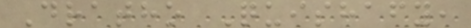Dratho Quishafy,
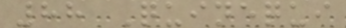88 Quinequi
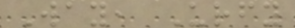Way, Urfy
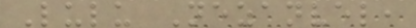Lulu Nezanvel,
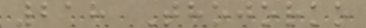218 Thojorko
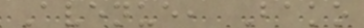Avenue, Bako
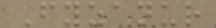Fyzanur
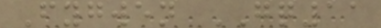Fygwen GQ11
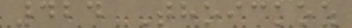424 Thoickoz
